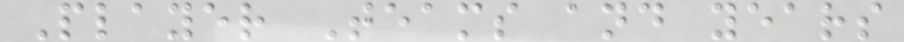Player Teams and years
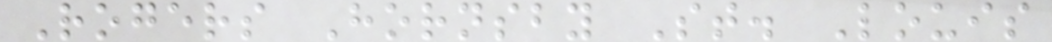Rogers Hornsby St. Louis
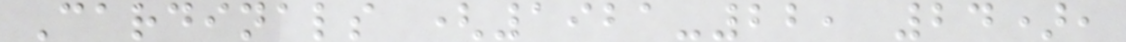Cardinals (1921-22, 24),
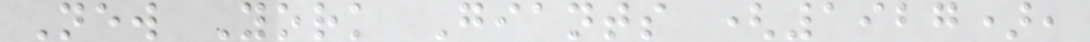New York Giants (1927),
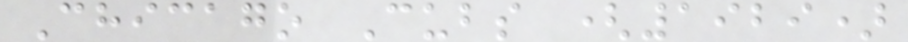Chicago Cubs (1929)
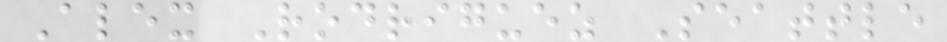Alex Rodriguez Seattle
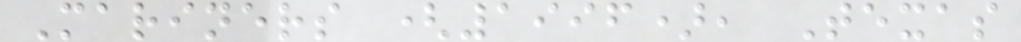Mariners (1996), Texas
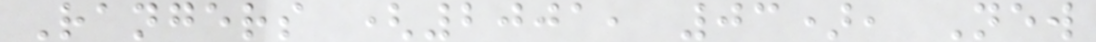Rangers (2001, 03), New
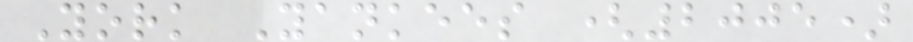York Yankees (2005)
